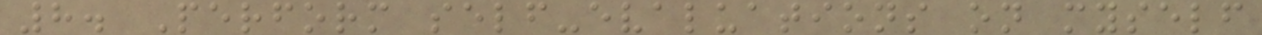8. Perform self-evaluations on myself
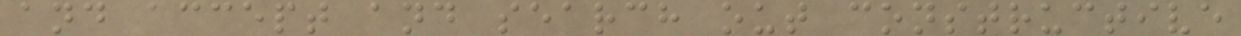and accept and search out constructive
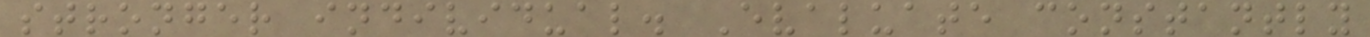stronger individual. Evaluate constantly
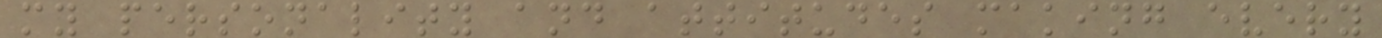my personality and attitudes making every
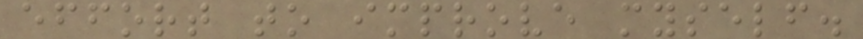effort to improve myself.
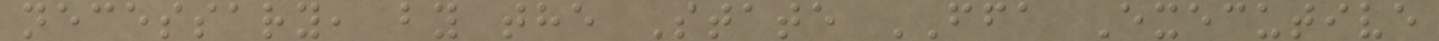necessary, by the State FFA Executive
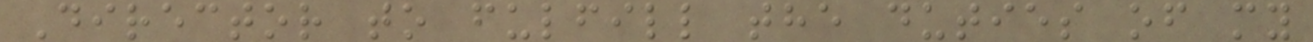Director to fulfill the duties of my
